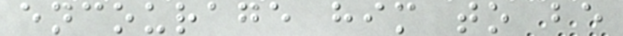encourage him to be
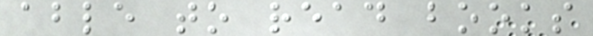able to read books
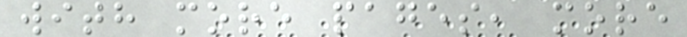with more pages, more
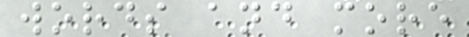words and more
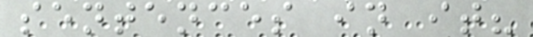sentences in it?
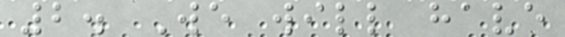2. We will have
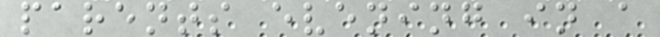parents evening in a
